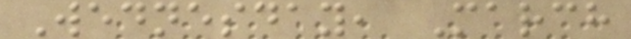Wednesday, March
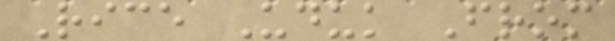Rice Uduk From
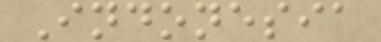Indonesia
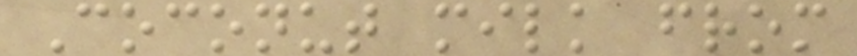Coconut milk from
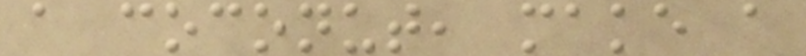a coconut, make a
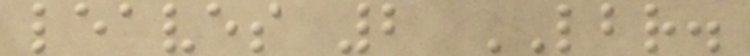leaves 2 LBR.
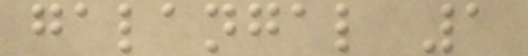galangal 1
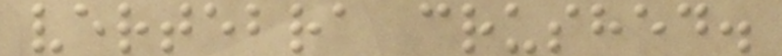vertebra crushed.
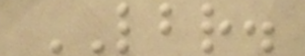LBR.
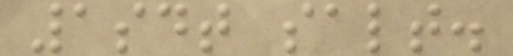1sdt salt.
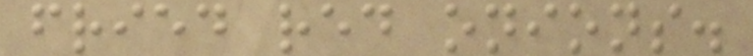fried red onions.
